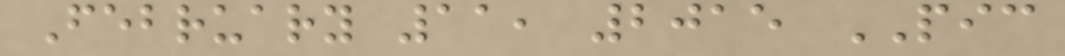February 11, 2015 PIC
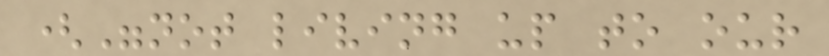("not living up to our
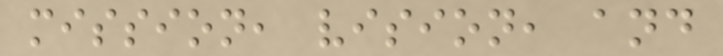mission, vision, and
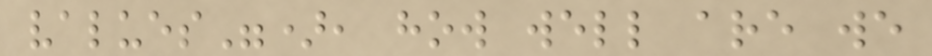values"), how well are we
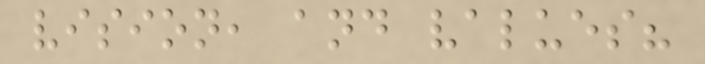vision, and values?
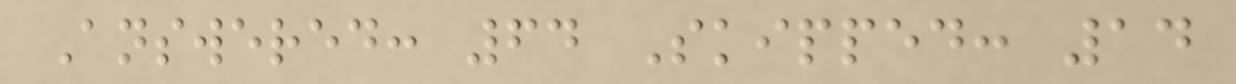Answered: 64 Skipped: 14
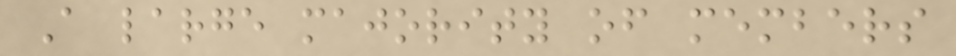A large majority of members
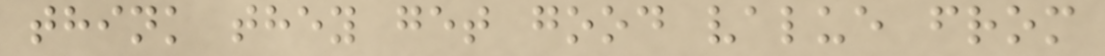think they get good value from
